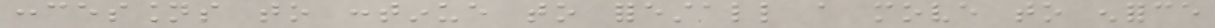concessions to continue to forestall a move to enforce
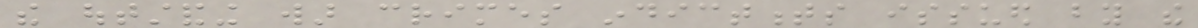the outstanding war crimes indictments issued by the
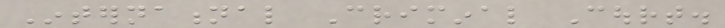International Criminal Court.
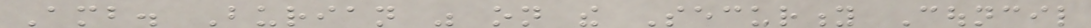Amb. Burian was on the Security Council
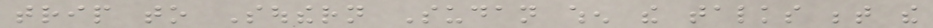trip to Southern Sudan when the talks between the
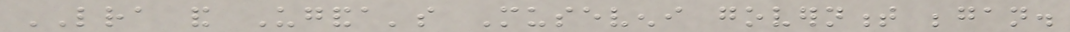LRA and Uganda's Museveni government began.
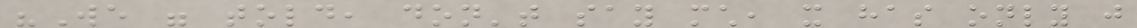"We were told, don't say much, it has only just
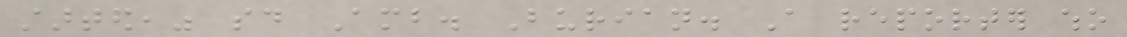started," said Amb. Burian. A reporter who
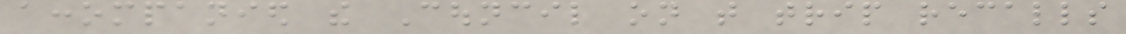accompanied the Council on that trip recalls
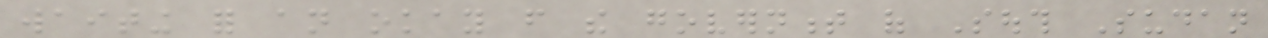waiting for an okay from the government of South Sudan
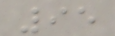95
